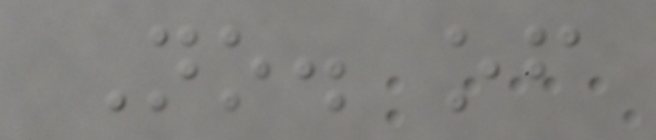No. of
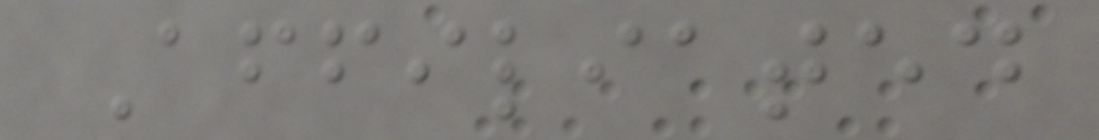Affiliated
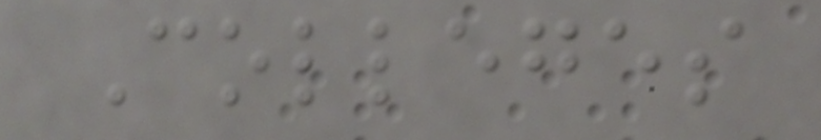Colleges
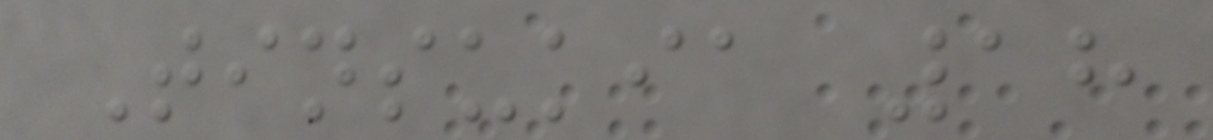Tinsukia 18
